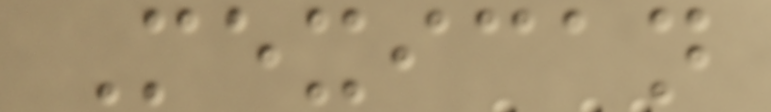Mexican
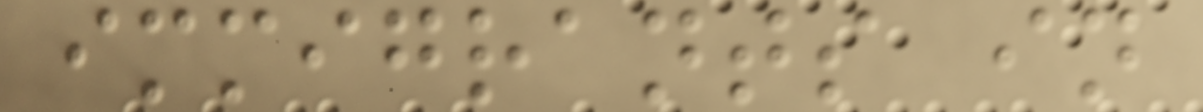immigrants in
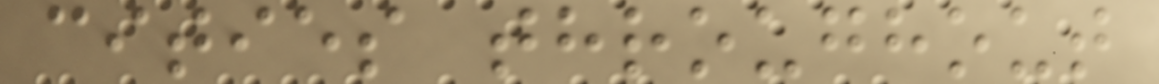cities throughout
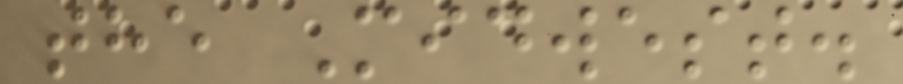the Midwest.
